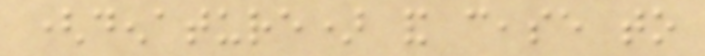(denature) and cease to
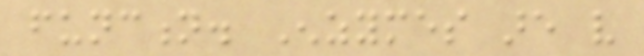function. Enzymes are very
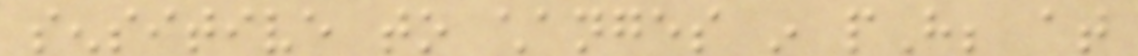sensitive to changes in pH; at
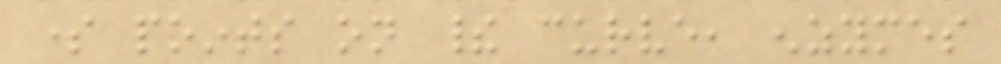some points on their curve, enzymes
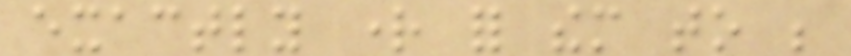exactly right for them to be
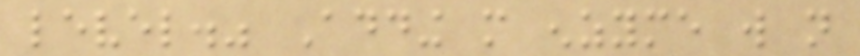level." Adding more enzyme will not
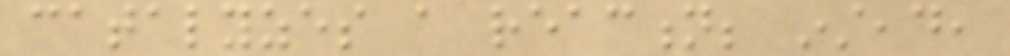catalyzes a reaction; instead,
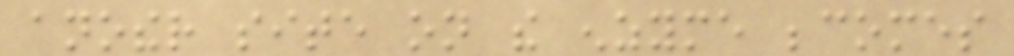another site on the enzyme becomes
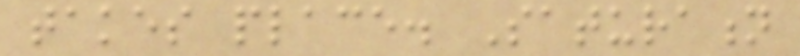takes place. Saturation
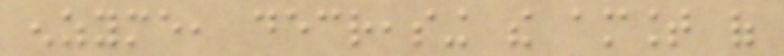enzyme, decreasing the amount of
